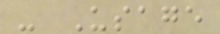- Usage
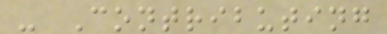- Contributing
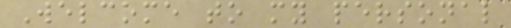Welcome to my personal
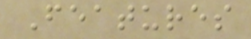Features
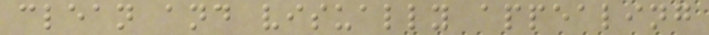clean and visually appealing
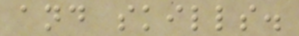and skills.
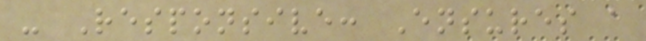- Responsive: Ensures a
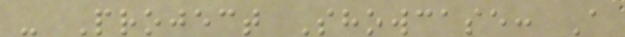- Project Showcase: A
